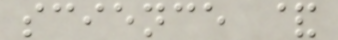science &
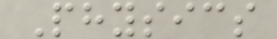Physics
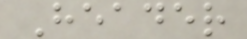Header
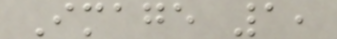Image 1,
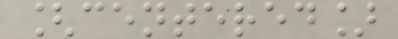[centered]
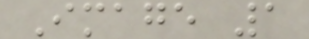Image 1
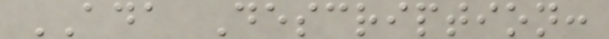ADA Description:
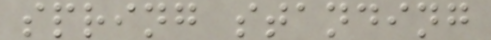spring standing
